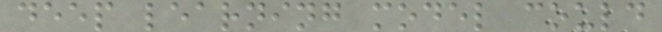deep learning model could
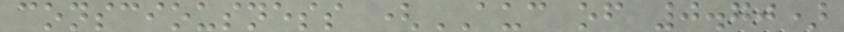consciousness (AUC of 0.70)
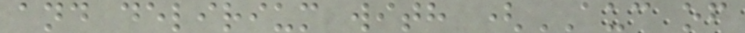and delirium with (AUC of
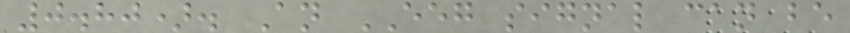0.80). An EEG signal can be
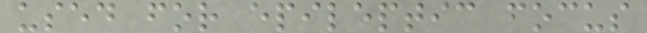used for epileptic focus
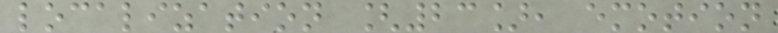localization [23], emotion
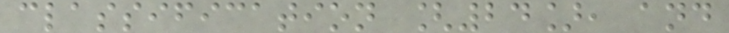classification [24], and
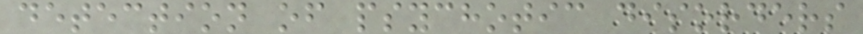detection of psychotic disorders
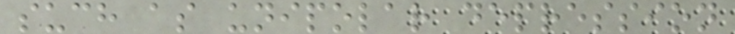such as unipolar depression
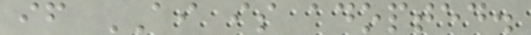if AI is adopted.
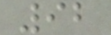92
